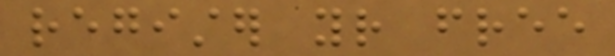register your free
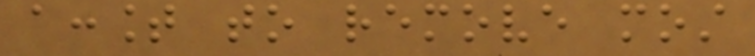account to remove most
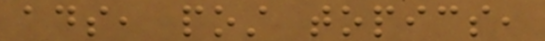ads, post topics,
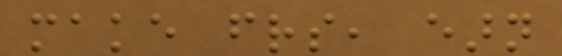make friends, earn
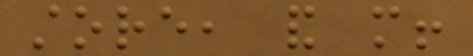store, and more!
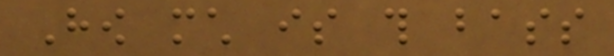How much is this bass
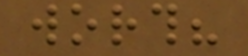worth?
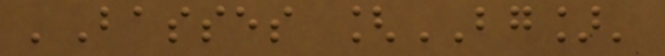'Basses [BG]'
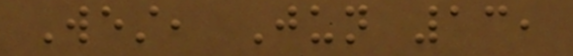West, Jun 13,
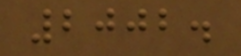2002.
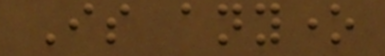Is anyone
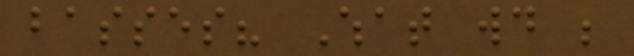basses? What would be
